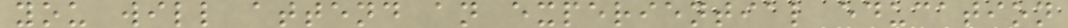you will attend an experiential education
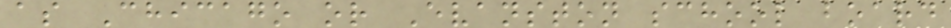as Chicago or Evanston school board
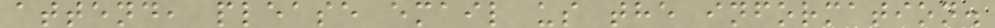attend, please email us the information.
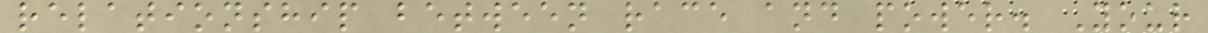relationship between race and power. Your
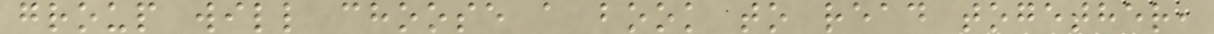group will choose a book to read together,
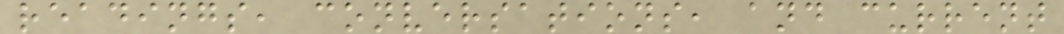readings, conversations, and current
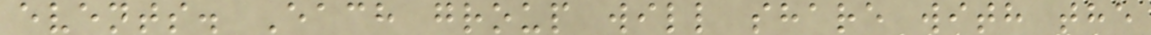events. Each group will share with the
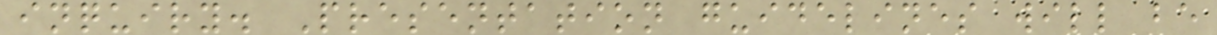inquiry. Presentation guidelines will be
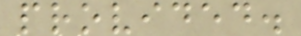provided.
